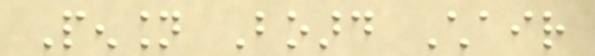Pension Board Chair
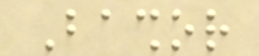Bashor
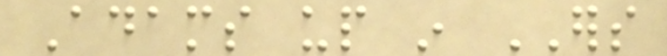Adams up in ERS
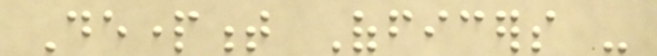Department Officers -
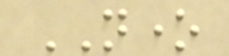NONE
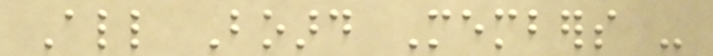All Board Members -
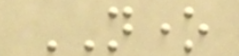NONE
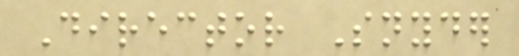Director Snyder
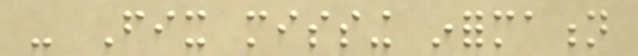- Fix missing information
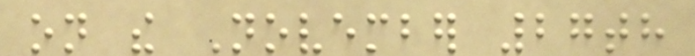on the November 27th
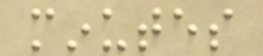minutes
